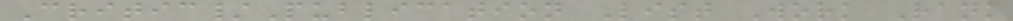Critic/Publication List Work Rank
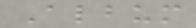Album
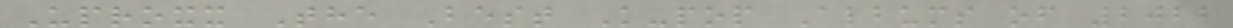Uproxx The Best K-pop Albums of 2022
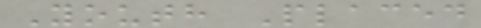Youth Placed
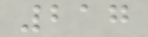217
